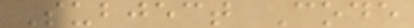Subject Code
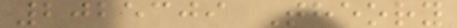2025309 Theory
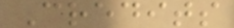Credits
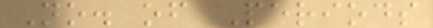No. of Periods
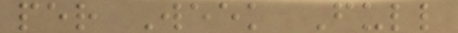per Week Full
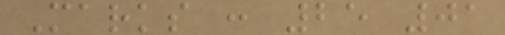Marks : 25 01
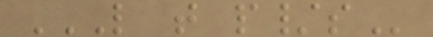L T P/S
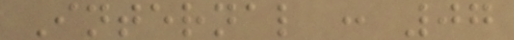Internal : 07
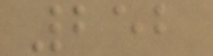252
